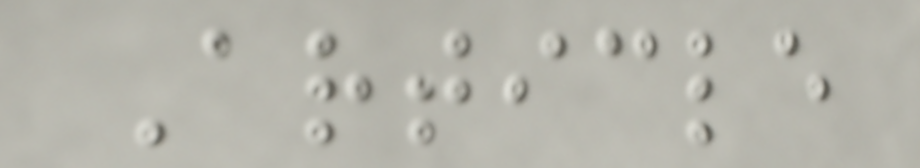Article
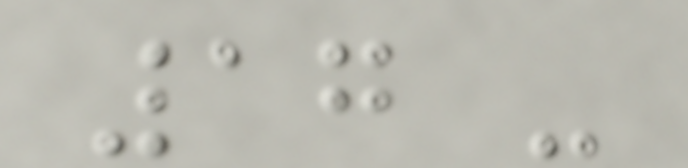17 -
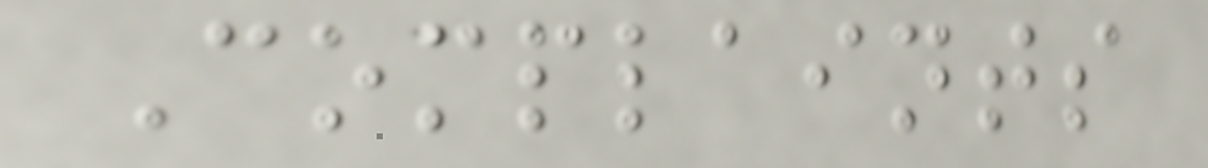Complaints
